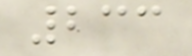233
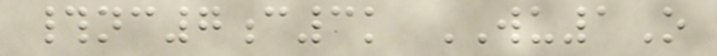#nc7c3k WU1O
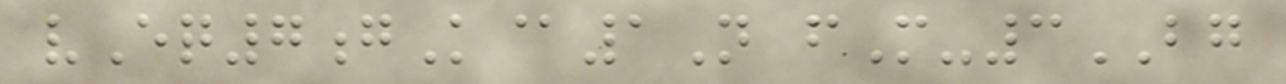vEq7gK@1N fM-3BG
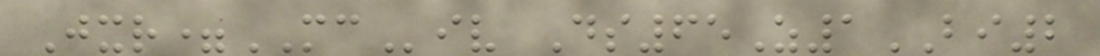Jxr=MCiv Ds65Z1BI2
